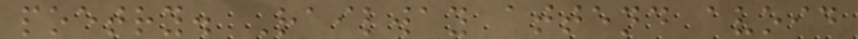poetry. Railway attend avoid
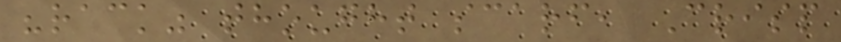"rack" thought scarf, Crisp
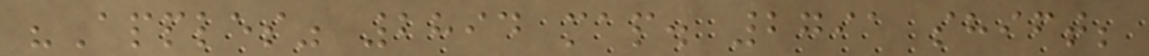"Apples" 2894 map. 2791 shift;
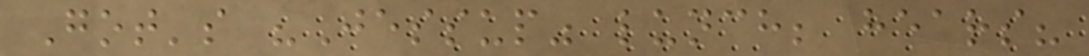Got's "Jessup" lunch; hears?
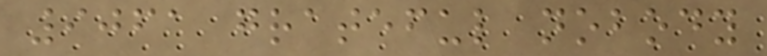9061 grateful nobody
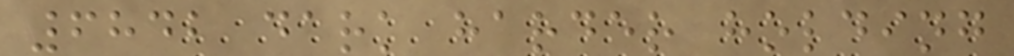6842 dark harder holding
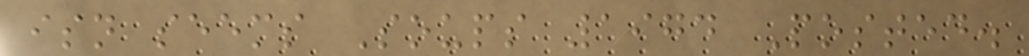isn seems Soups 1974 Posted.
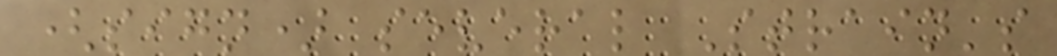(sign) several Strain's
